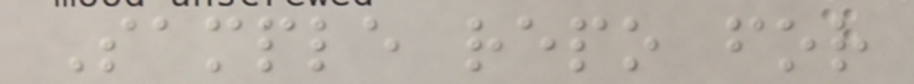Sample repo for
